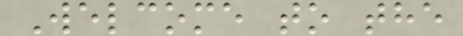Welcome to the
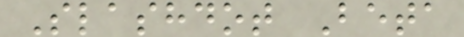Slashdot Beta
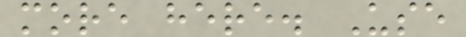more here. Use
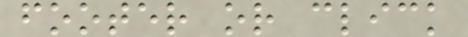footer or click
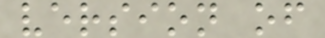version of
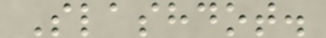Slashdot.
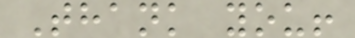Thank you!
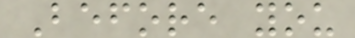Before you
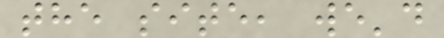the site, we'd
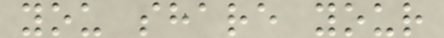you share your
